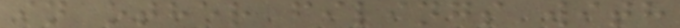in other filings with
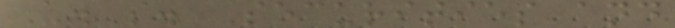U.S. Securities and
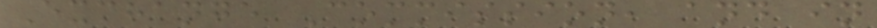Exchange Commission, and in
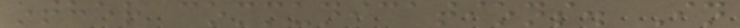other communications. In
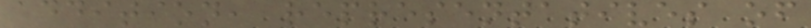addition, representatives of
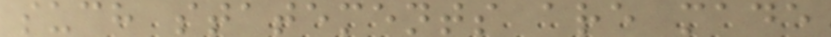such statements are made
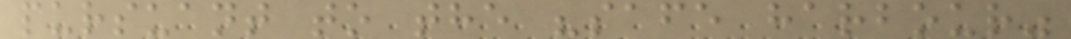pursuant to the "safe harbour"
